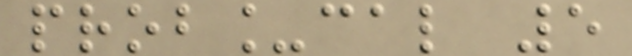prob_cal 5
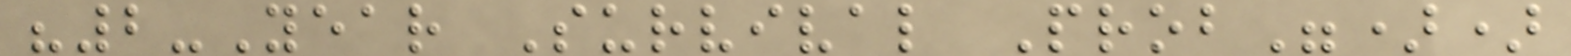"2-Year Survival Prob"))
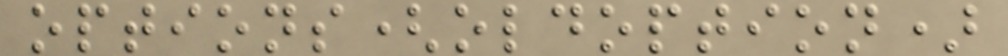options(oldoption)
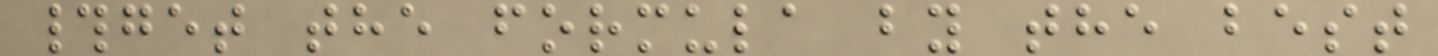#get the formula by the best
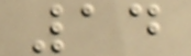14
